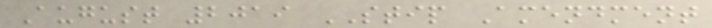August 2019 STIP Amendment
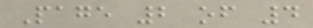Page 2 of 4
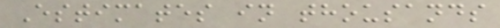Estimates in thousands
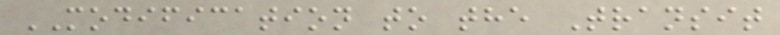MODIFICATION to the Transit
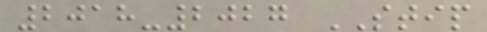2018-2027 STIP
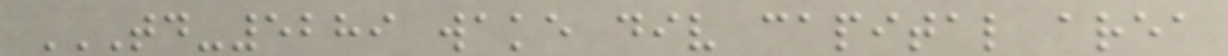TD-5289 WAKE DIV CAPITAL AREA
